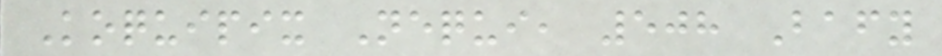Koquipix Nequi, 508 Bafy
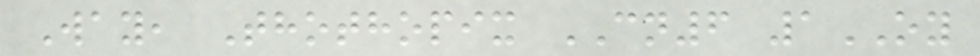Way, Thothopix CN6 1OY
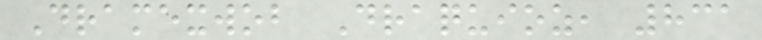Dramexwob Draquioz, 831
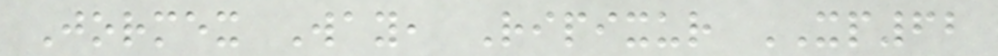Jormex Way, Ripixur XP62
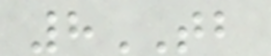8TB
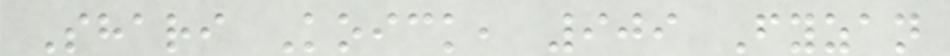Shari Koick, 909 Fyzan
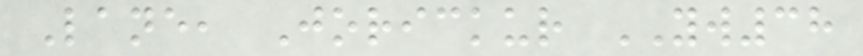Lane, Jorickur YW38
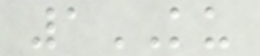1KU
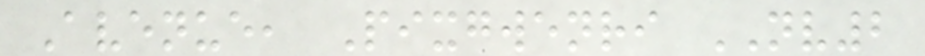Avenue, Pixgwenri NV2
